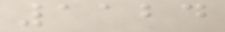1124
